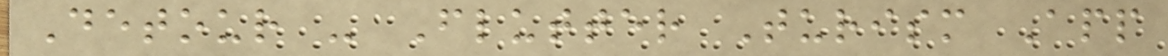Detour - Flutter Turism App
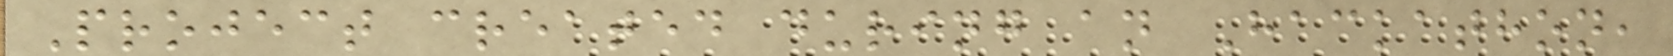Project created during an Hackathon,
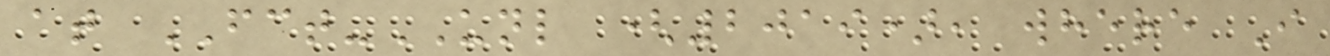at FCT-UNL (2019), where I
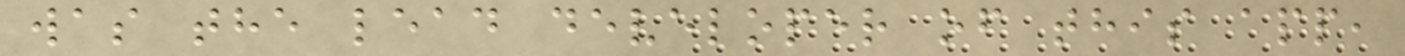was the lead developer of this app,
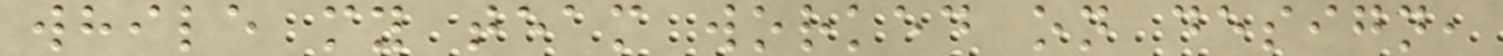while my team worked on design,
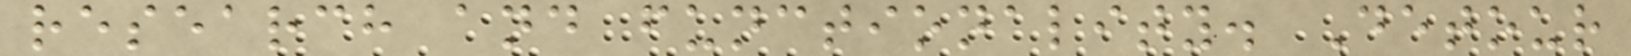research and functionality. Detour
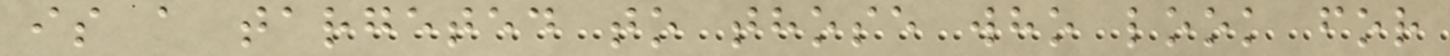is a targeted to those who look for
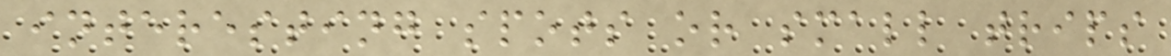interesting spots or small trips
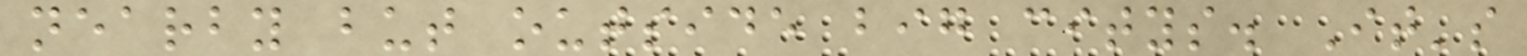nearby but outside big citys. It's
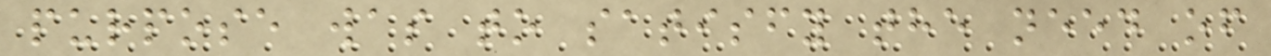purpose was to satisfy the need of
